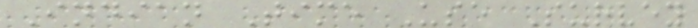Indian Time Use Survey
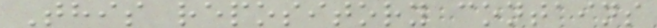This repository contains
